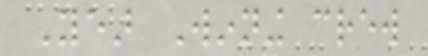Year Winning crew
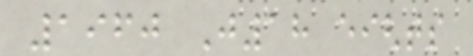1960 J18 eights
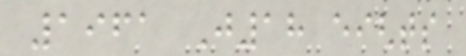1961 J18 eights
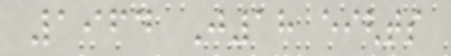1964 J18 eights
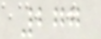277
